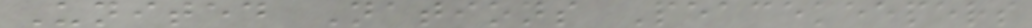United Nations Peacekeepers
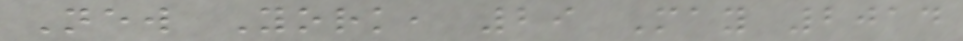New York, 29 May 2014
